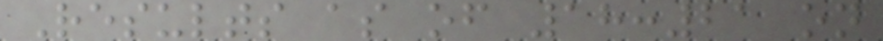Results as of 18:21 on
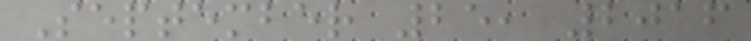September 25, 2016
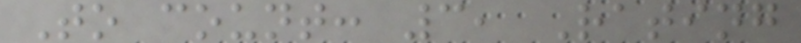To count: 3, Rating
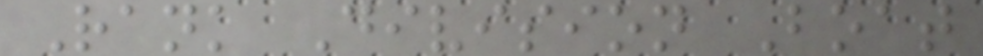Rank Division Boat
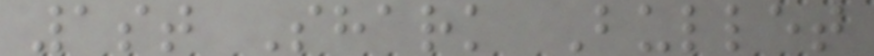1st Shark Bullet
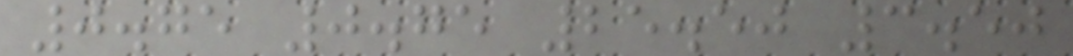0.75 0.75 25.50 3.50
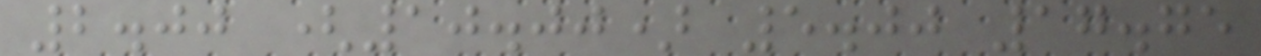2.00 (10.00) 5.00 17.75
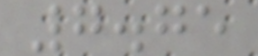7.75
